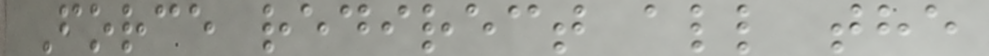Force redirect all the
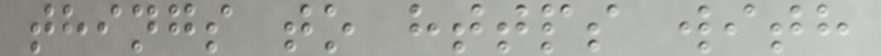things to https with
